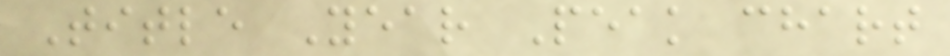Title Year Peak chart
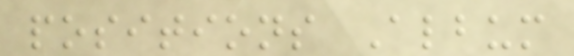positions Album
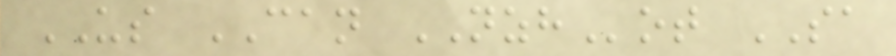US CAN NZHot SA
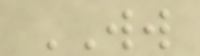WW
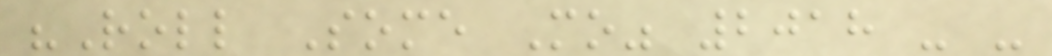"Roll Some Mo" 2018 - -
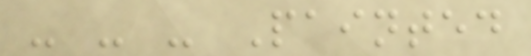- - - Painted
